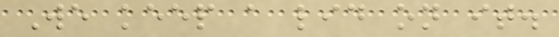We keep a lid on it.
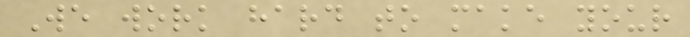We work hard to make your
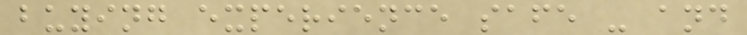buying experience safe - and
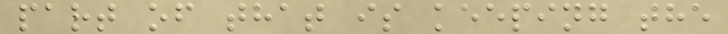part of that is keeping the
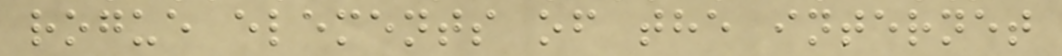rogue elements of the internet
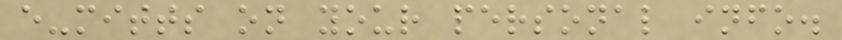e-mitts on your personal info.
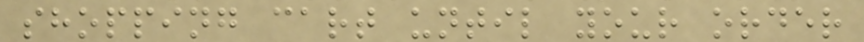shopping cart until your order
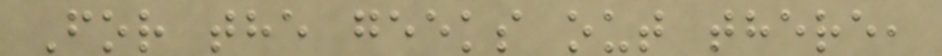For the geeks out there,
